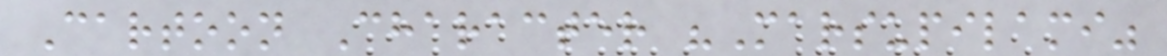Cartoon Character "Marsupilami"
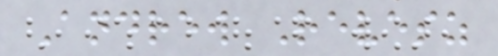Andrew Revesz
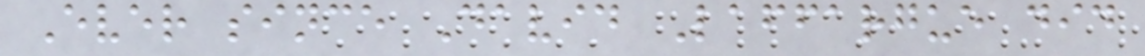Ever since David Laffargue did
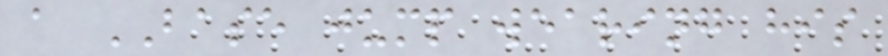a BASE jump wearing his
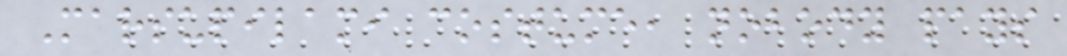Marsupilami costume, nobody pays
